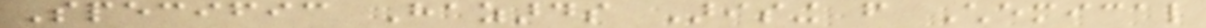Specific Hazards Arising from Chemical
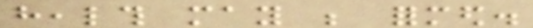health may be formed.
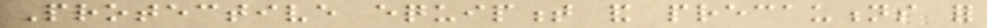Protective equipment and precautions for
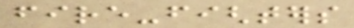fire-fighters
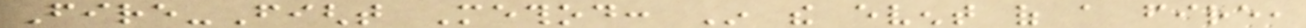Fire-Fight Method: In the event of a fire,
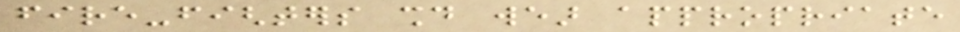fire-fighters should wear appropriate
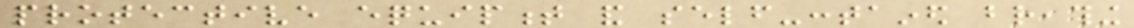protective equipment and self-contained breathing
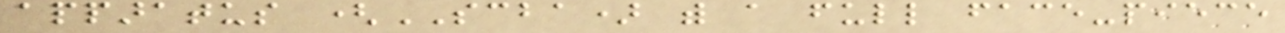apparatus (SCBA) with a full face-piece
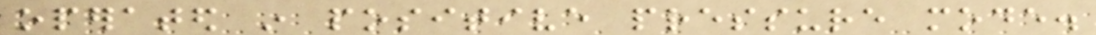operated in positive pressure mode.
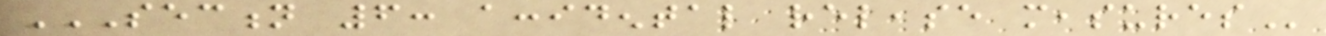SECTION 6: ACCIDENTAL RELEASE MEASURES
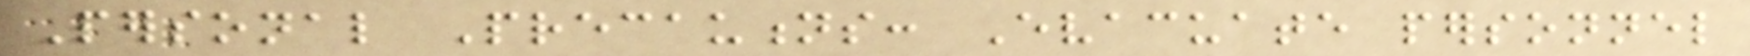Personal Precautions: Evacuate personnel
